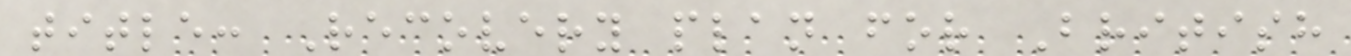title: Recovery plan for British
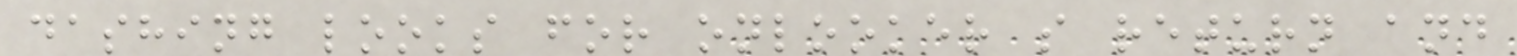dashing looks for onlooker s return and
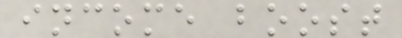income boost
